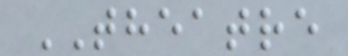THEATRE
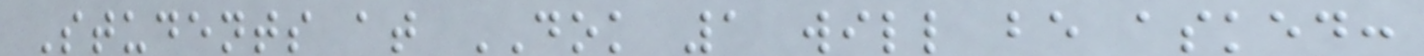Students at DOK 1 will be asked:
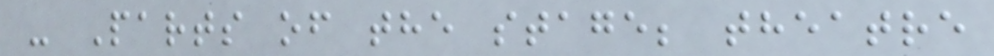- Parts of the stage; theatre
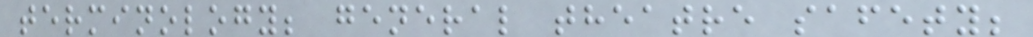terminology; general theatre safety;
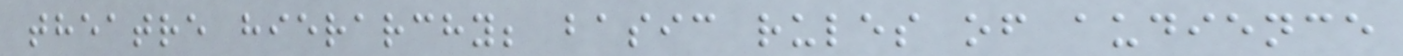theatre hierarchy; basic rules of audience
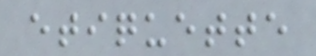etiquette
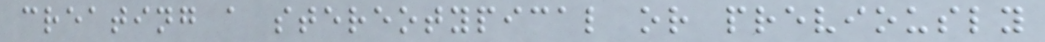creating a stereotypical or previously
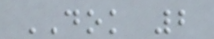DOK 2
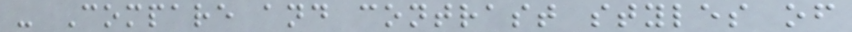- Compare and contrast styles of
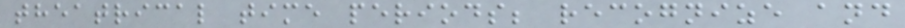theatrical time periods; recognize and
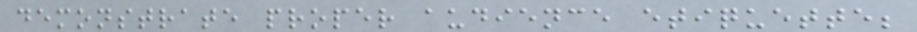demonstrate proper audience etiquette;
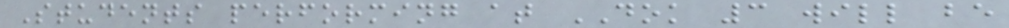Students performing at DOK 3 will be
